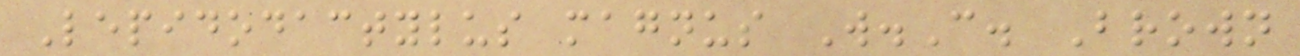Lepidodactylus magnus W.C. Brown
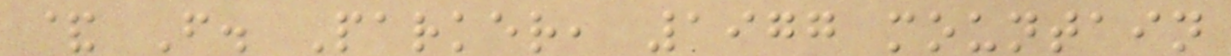& F. Parker, 1977 mountain
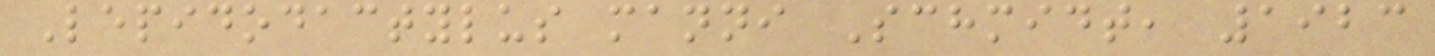Lepidodactylus manni Schmidt, 1923
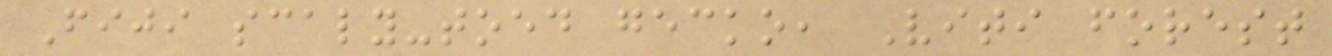Fiji scaly-toed gecko, Viti forest
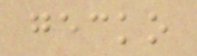gecko
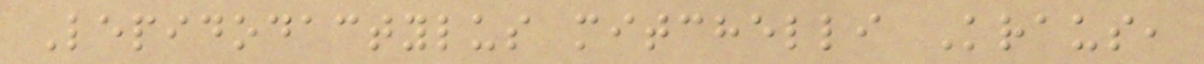Lepidodactylus mitchelli Kraus,
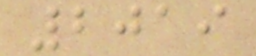2019
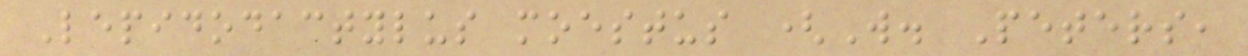Lepidodactylus moestus (W. Peters,
